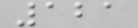121
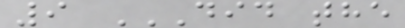9 DID THE
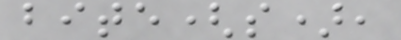bite(s),
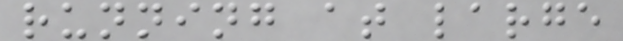running at large
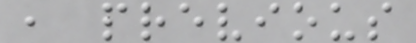, previous
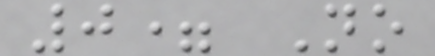0= No
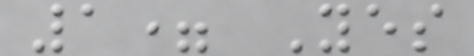1= Yes
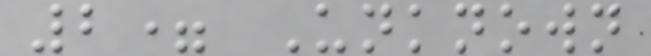2= Unknown
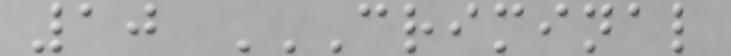10 CRIMINAL
